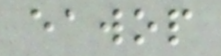eawop
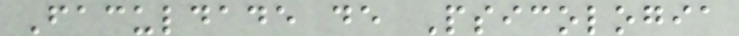Faculdade de Psicologia
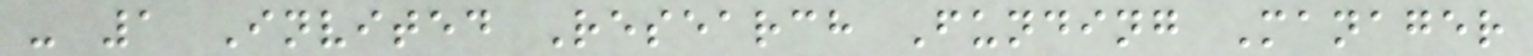- 1 Invited Research Funding Manager
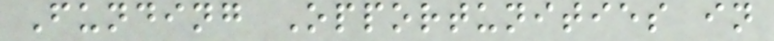Funding Opportunities in
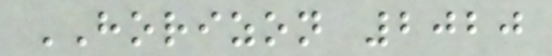HORIZON 2020
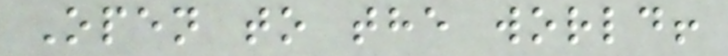Open to the world!
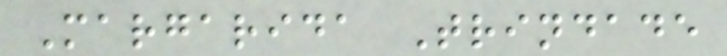Margarida Trindade
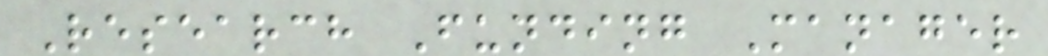Research Funding Manager
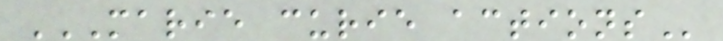MARIE CURIE ACTIONS
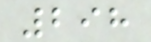298
